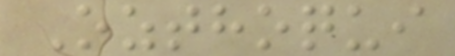Ozthoqui
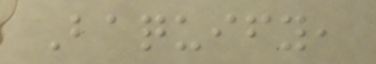Baquify,
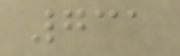731
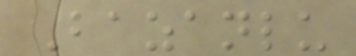Bazanlu
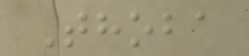Thoba
